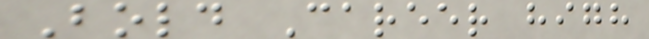Bold Career high
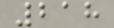218
